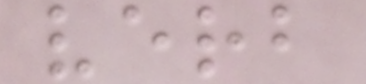verb
